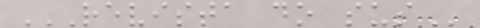REVISTA DO SUS
